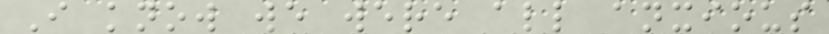I know we were all anxious
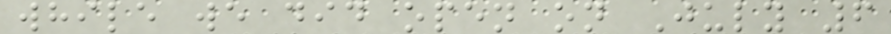while we did open on July 6
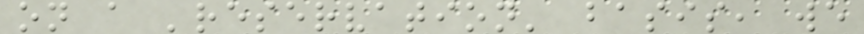on a 'reservation' basis, we
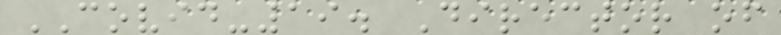COVID-19. Director of
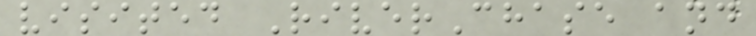visited RiverChase and
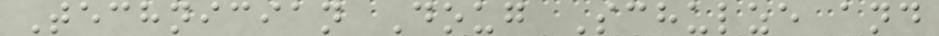Technician Doug Schulze and
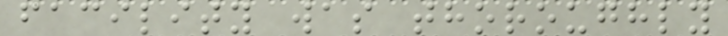facility was thoroughly
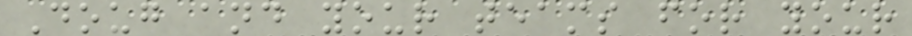Doug and your teams for your
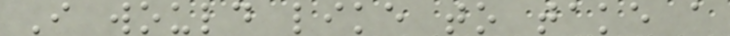I would like to take a
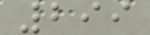299
